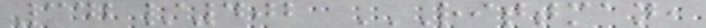342/402 RITTMAN,
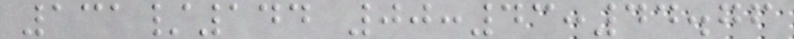131/144 00:43:44.76
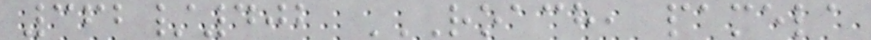362/402 ROACH, PAMELA
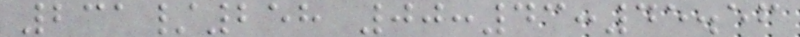231/258 00:43:45.56
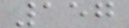157
